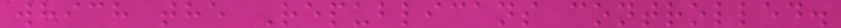which the Republicans controlled.
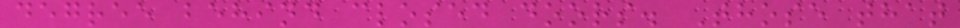degree behind closed doors. Those that
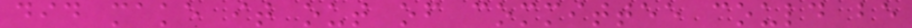did make it out of committee could be
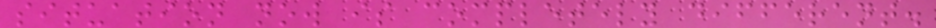situation now is completely different.
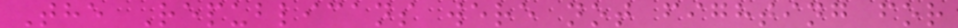The Republicans were not fighting for
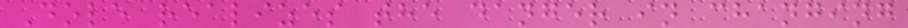Dole realizes the danger in changing
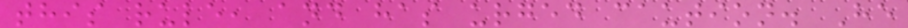this rule, and has urged caution. He
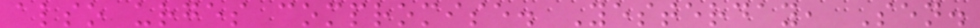also urges compromise. Yesterday, Sen.
